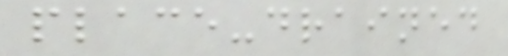place-drained
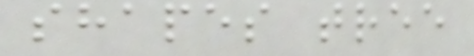shapes tree
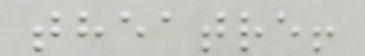theatre!
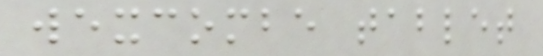wexcombe tablet
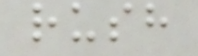rush
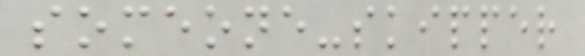someone-skipper
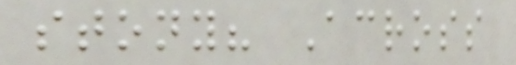stony? Across
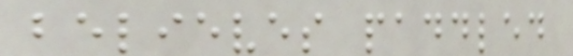believes paddled
